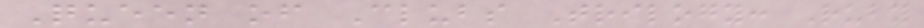Queen of Clubs Trilogy: Ruby
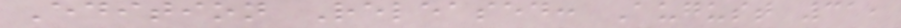Edition Released: August 31,
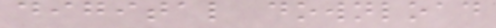digital download
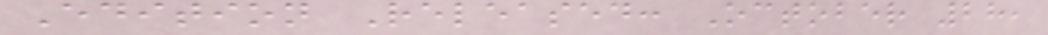Edition Released: October 28,
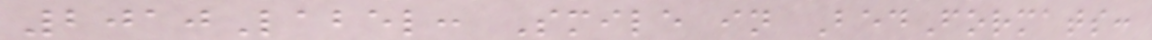2010Label: Smile in BedFormats:
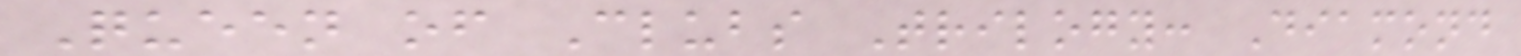Queen of Clubs Trilogy: Diamond
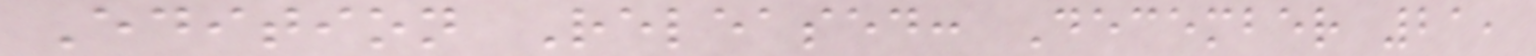Edition Released: December 21,
